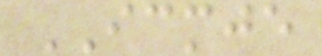ICMJE
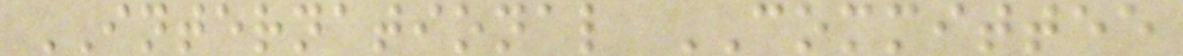INTERNATIONAL COMMITTEE
